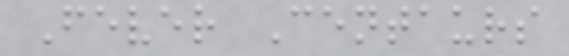Fever Centaurs
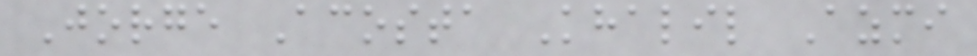Jorge Acosta Khalil Azmi
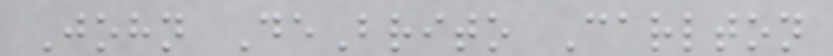John DeBrito Carlton
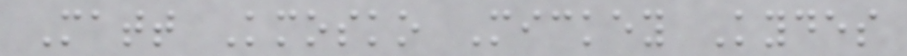Matt Kmosko Mickey Kydes
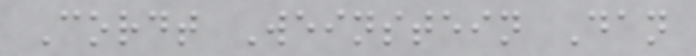Cordt Weinstein Dan
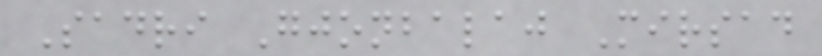Sadri Gjonbalaj Mirsad
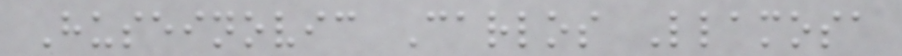Huseinovic Carlos Llamosa
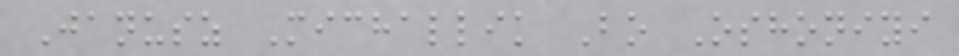Janusz Michallik Bo Oshoniyi
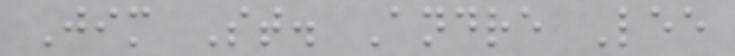Jim St. Andre Lee
